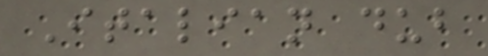Italian dub
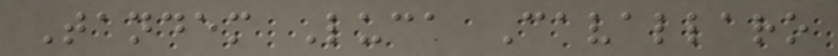Tandem Luca Cavallaro
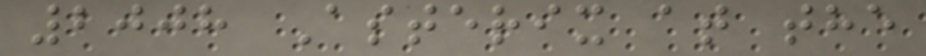2008 Asterix at the
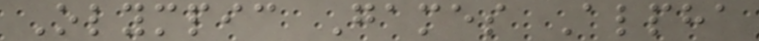Olympic Games Alpha
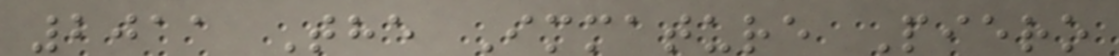2011 The Immature Piero
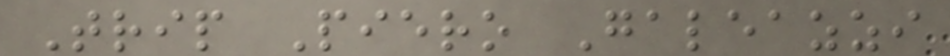Trip Piero Galeazzi
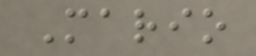Mario
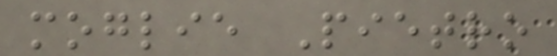moglie Pietro
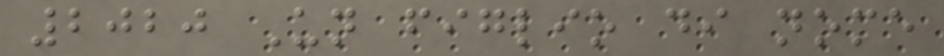2020 Un figlio di nome
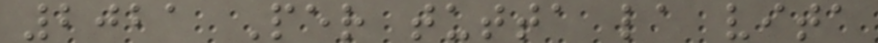2021 Per tutta la vita
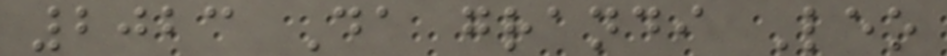2023 Da grandi Leo
